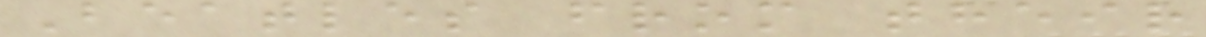Beatles from their
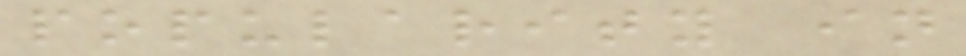popularity in
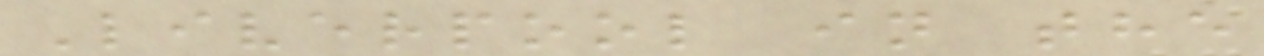Liverpool in the
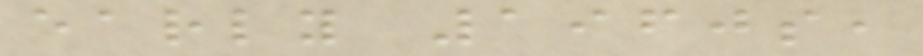early 1960s,
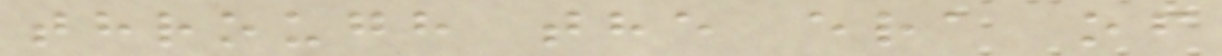through the era of
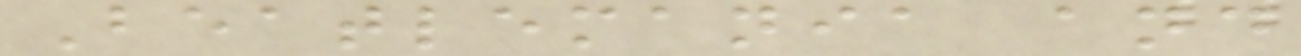Beatlemania and
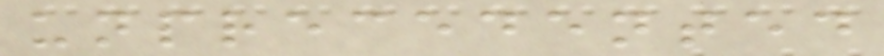unprecedented
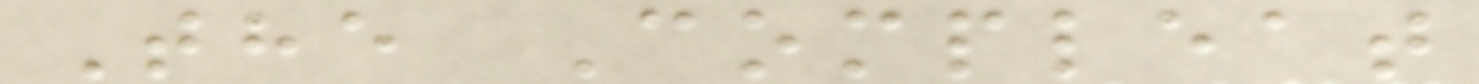The Compleat
